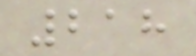218
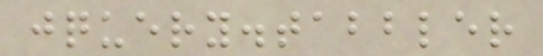jquery.tabbler
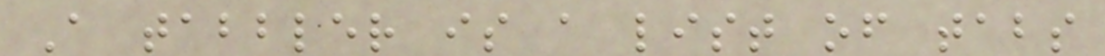A tabbler is a list of tabs
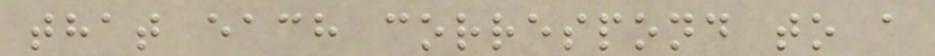that each correspond to a
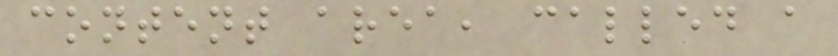content area, called a
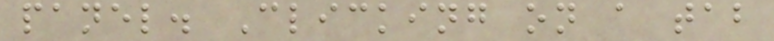panel. Clicking on a tab
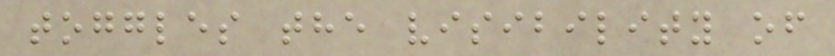toggles the visibility of
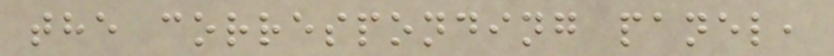the corresponding panel,
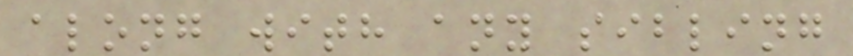along with any sibling
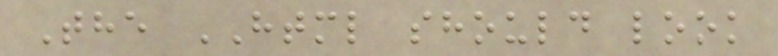The HTML should look
